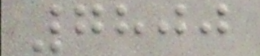7800
